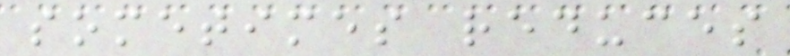sometimes reduces
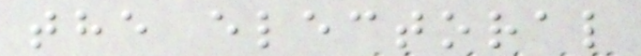the electoral
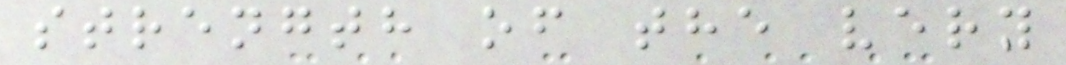strength of the very
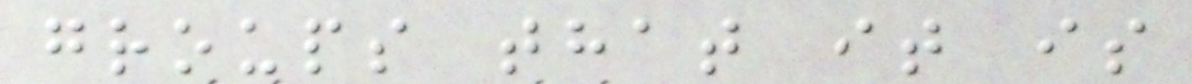groups that it is
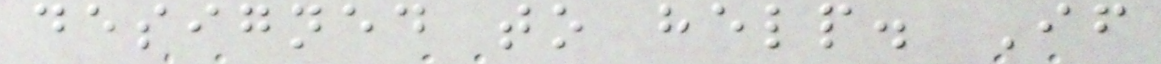designed to help. If
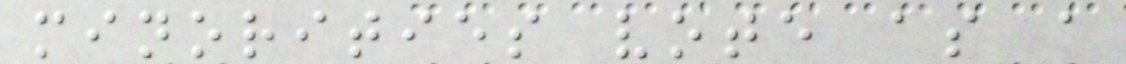minorities vote as a
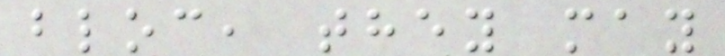bloc, they may
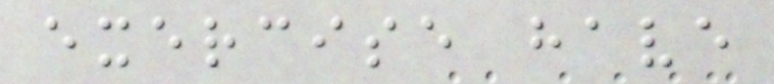exercise have
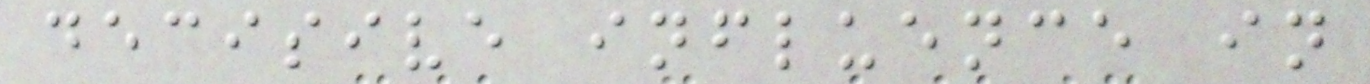decisive influence in
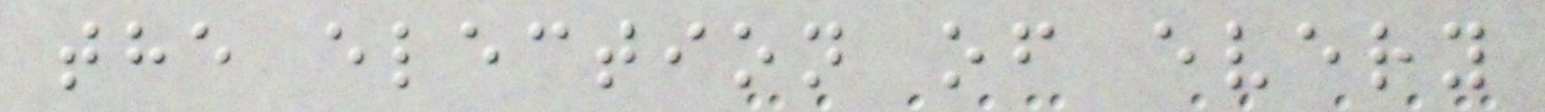the election of every
